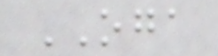OGA
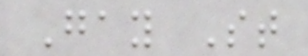Gay St
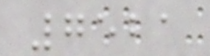7521
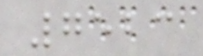7523
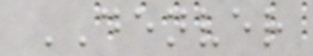DENVER
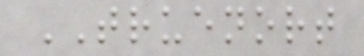TRUENORT
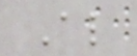Al
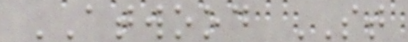ATWOOD ST
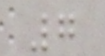7
